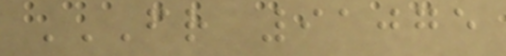FR 91075
